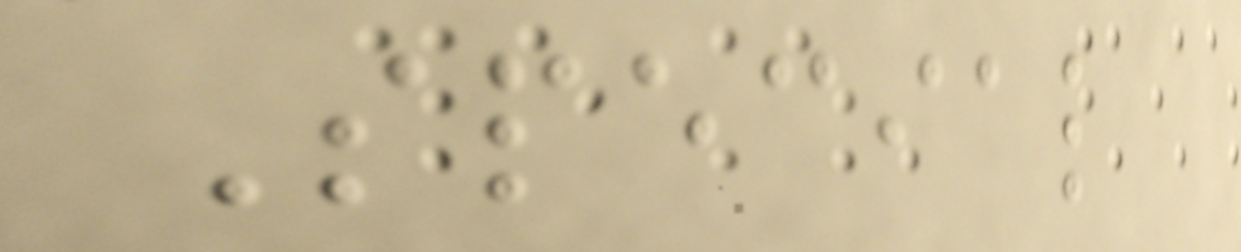Special
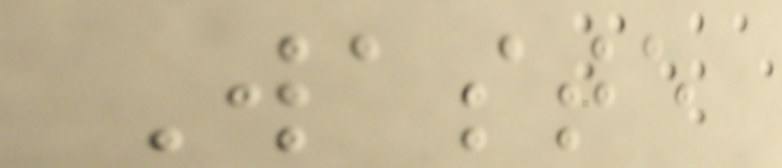Waste
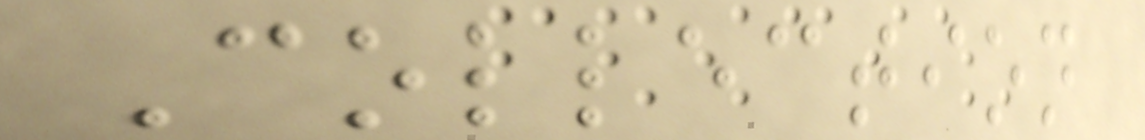Collection
